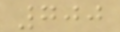700
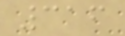316
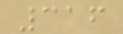316
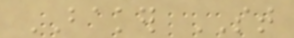BAKER ST
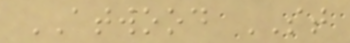ATWOOD ST
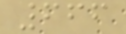666
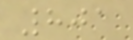801
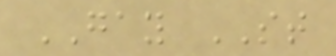GAY ST
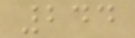244
